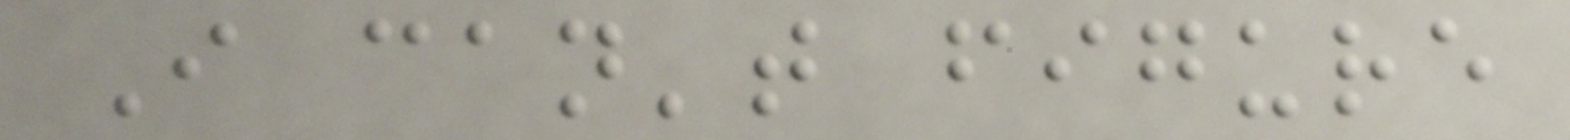I can't figure
